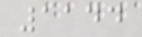1144
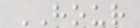HOUR
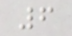6
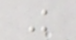K
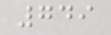749
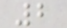2
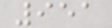951
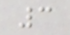3
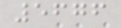5676
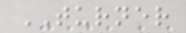TURNER
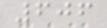606
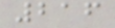216
